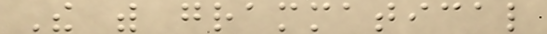The with grammatical
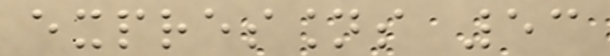expressions 53
